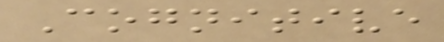Cognitive
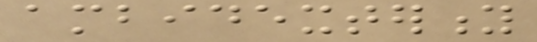ambidexterity
